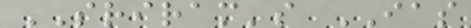SRIRAM's IAS
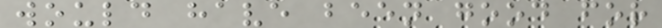would have been good for
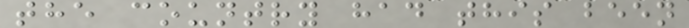the country had this been
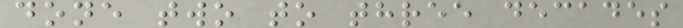done two to three decades
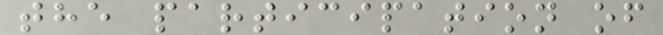the participation of
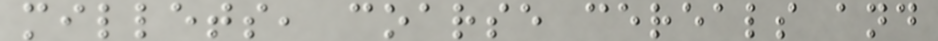millets, coarse cereals and
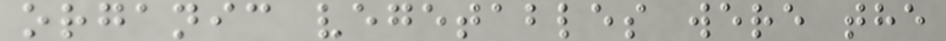organic vegetables were the
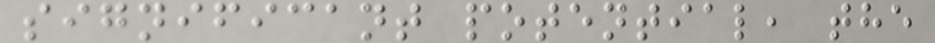significant potential, the
